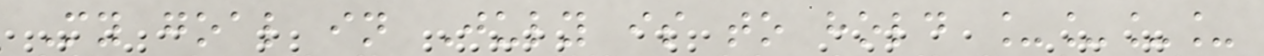My goal in July is to hold ____
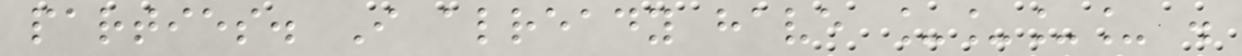parties. I already have ____ .
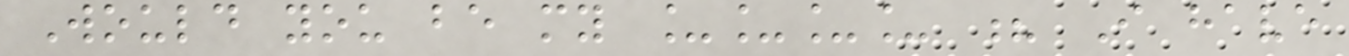Would you be my ____ ? I have
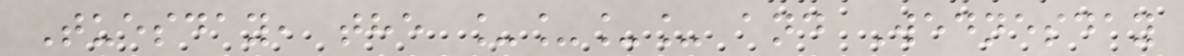Tuesday, the ____ and Wednesday
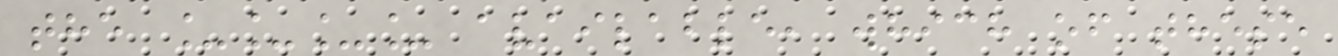the ____ available, which of these
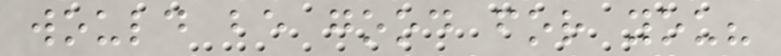would be good for you?
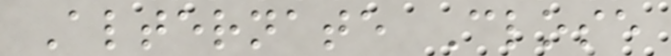Alternate Close
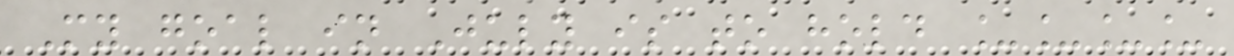My goal in July is to hold ____
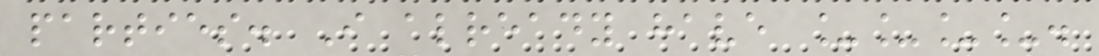parties. I already have ____.
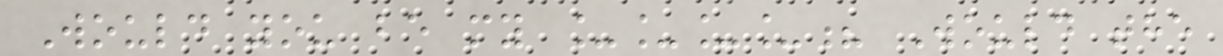Would you be my ____? Would the
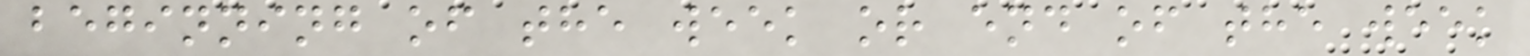beginning of the week or end of the week
